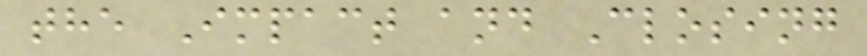the Impact and Closing
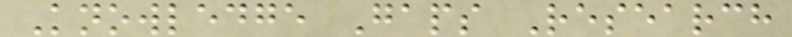Knowledge Gaps Research
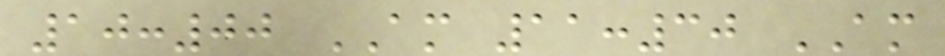10:00 AM 11:30 AM
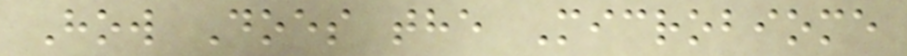How Does the Microbiome
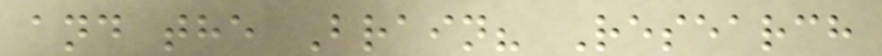and the Brain? Research
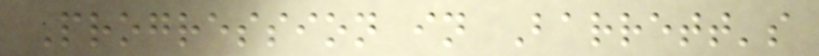Progression in Barrett's
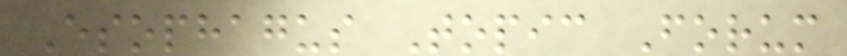Esophagus Topic Forum
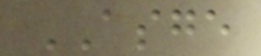ASGE
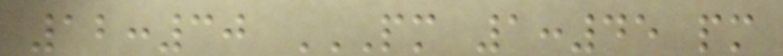12:30 PM 1:45 PM
